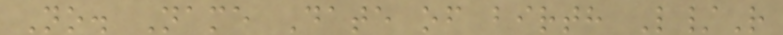No. Name Date of birth L/R
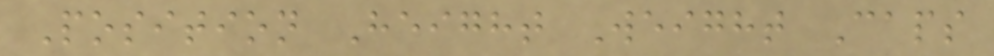Position Height Weight Caps
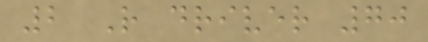2 R driver 70
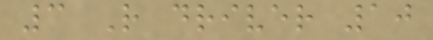3 R driver 10
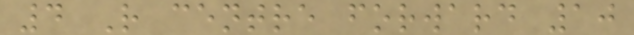4 R centre forward 10
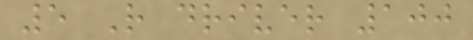5 R driver 100
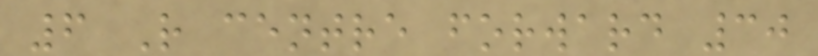6 R centre forward 30
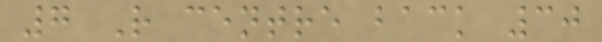7 R centre back 30
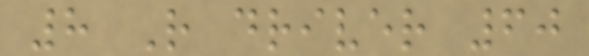8 R driver 60
